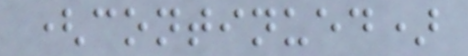(continued)
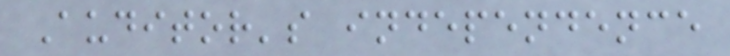Auditor's independence
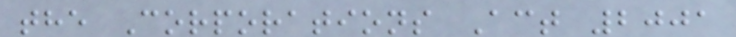the Corporations Act 2001
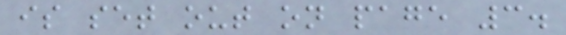is set out on page 3.
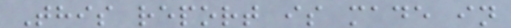This report is made in
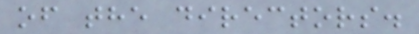of the directors.
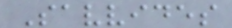Savvides
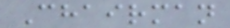Chairman
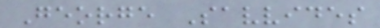George Savvides
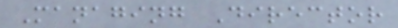Managing Director
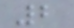2
